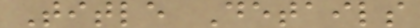Title Details
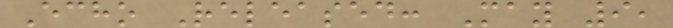Echo Released: May 9,
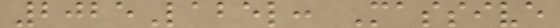2025Label: Massive
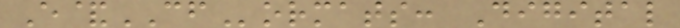E&CFormats: Digital
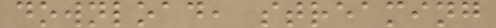download, streaming
